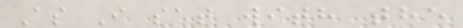As I sat with the
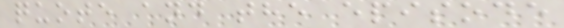quote and the episode
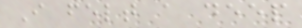I felt a deep
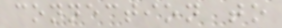connection to
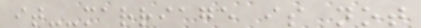it--marriage is not
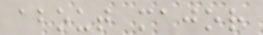about major
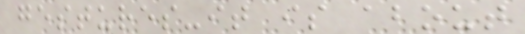gestures-it is about
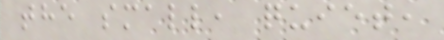the small, quiet,
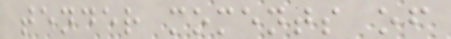tender moments of
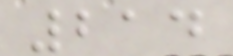214
